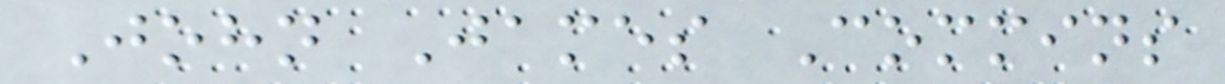John James Commins
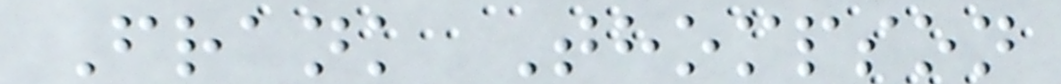Frank Thompson
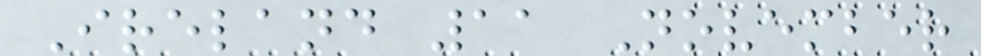Ireland 11 November
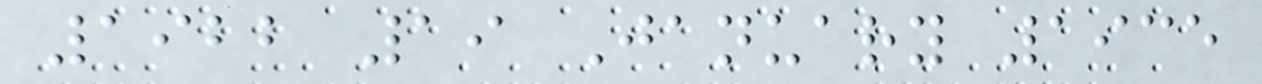1922 19 January 1935
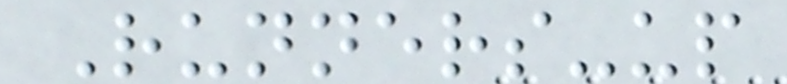Runners-up
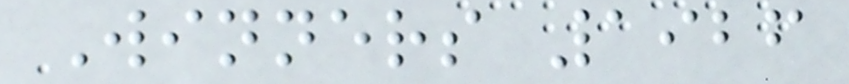Winners 1926
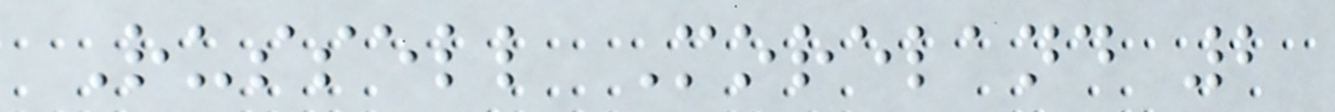Russell Moreland 2
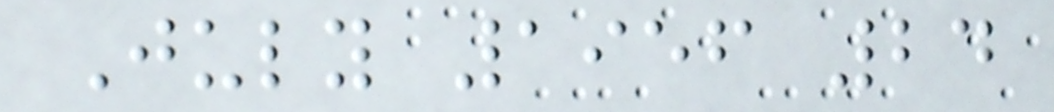July 1956 24
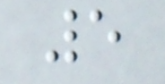5
